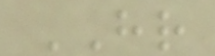HR
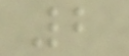2
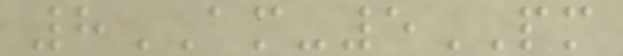8AM-5PM
